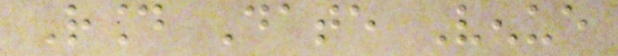Round Date Venue
